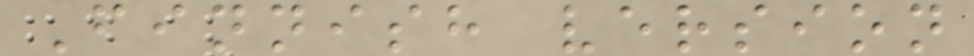Finnish version
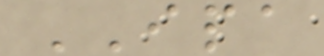IPA
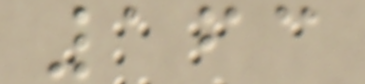163
